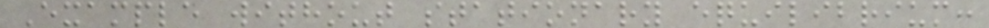Example without stationary equilibrium:
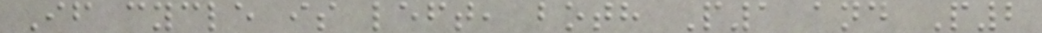If cycle is left, both P1 and P2
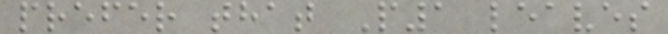prefer that P1 leaves
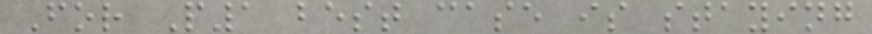For P1 best case is staying
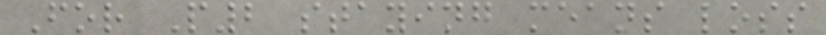For P2 staying means loss
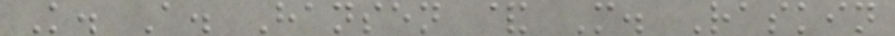K. A. Hansen & M. Raskin
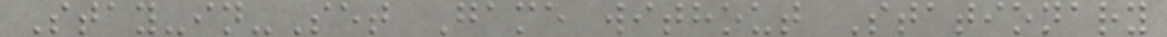Stay-in-Set Game without Stationary
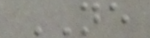NE
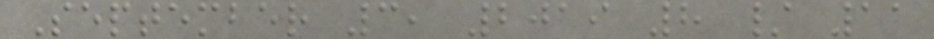September 3, 2019 8 / 11
